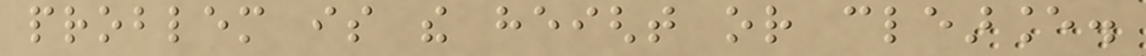problem is the height or clearance.
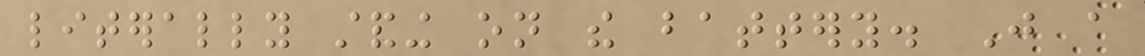literally standing on the battery. Just a
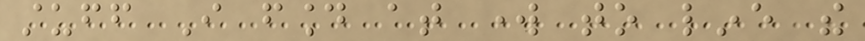stuff I found at work to line the
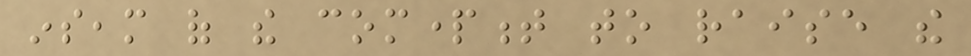inseam of the compartment to raise the
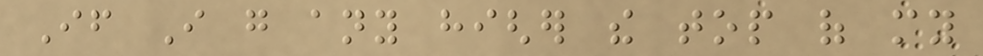If I go any higher the top of my
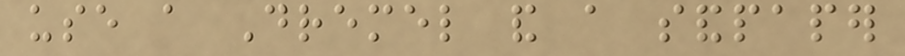use a Dremel and a sandpaper
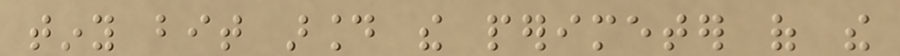tiny bit around the perimeter of the
